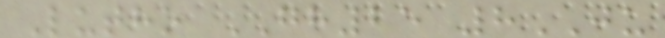Lutho GH25 8JU
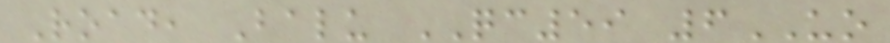Road, Balu QC59 6UO
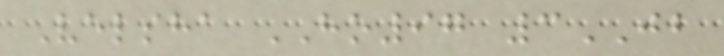Velsha HO97 3JB
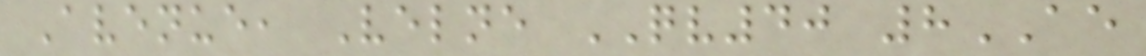Avenue, Velne QV40 8AE
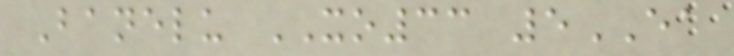Banelu XO33 5EA
